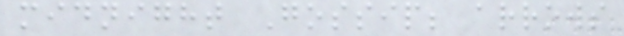midnight Gossip; arrows
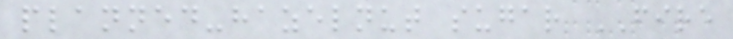planned-hazelnut sugar FIRE
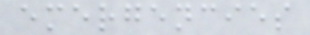emergencies
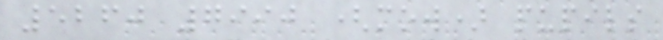5260 7990 (mow) pupils
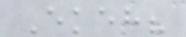Ekeh?
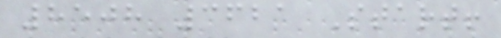8508 3621 Start!
